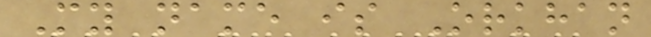My name is Orkhan
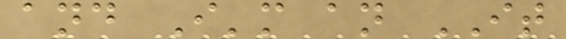and I'm an IT
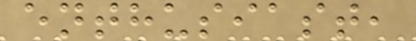enthusiast,
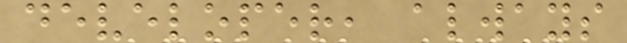developer, always
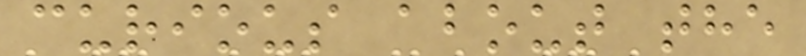curious about the
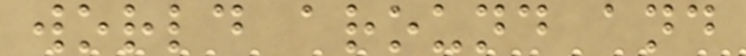world around and
